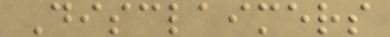Disclaimers
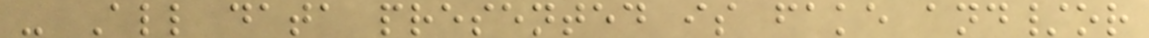- All data presented is fake and/or
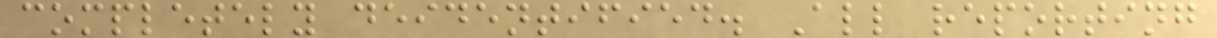completely deidentified. All reporting
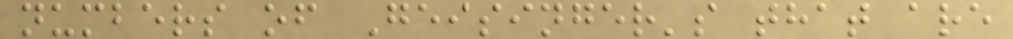numbers of Geisinger's that are
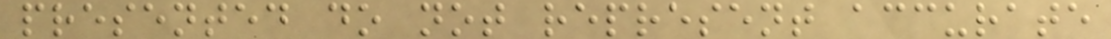presented do not represent accurate
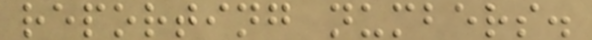reporting numbers.
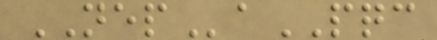NEPaPQC
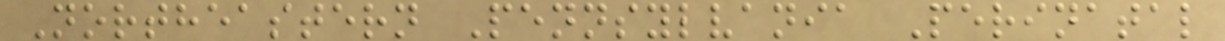Northeastern Pennsylvania Perinatal
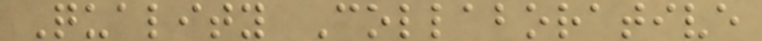Quality Collaborative
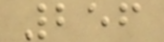256
